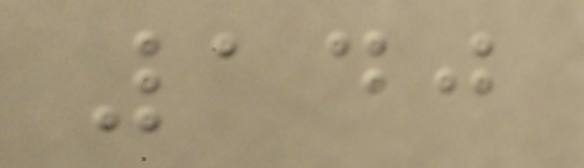140
